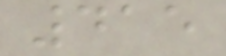415
